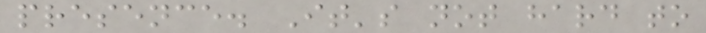presence. It's not hard to
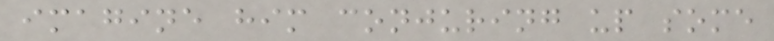imagine him conjuring up some
